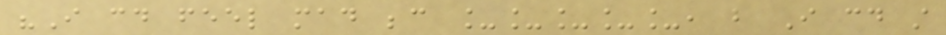"I could feel mad because _____, but I could still
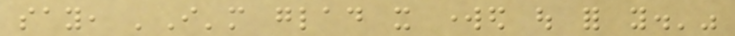say, 'I'm glad it worked out for you.'"
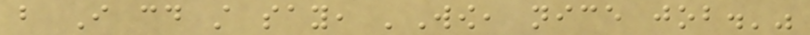but I could still say, 'Wow, nice job.'"
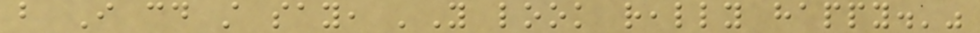but I could still say, 'You look really happy.'"
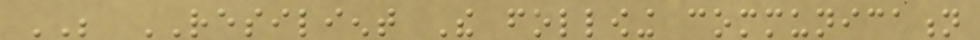BE RESILIENT The following communication
